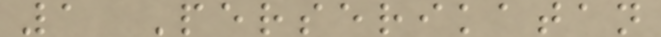1 Perserikatan
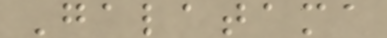Galatama
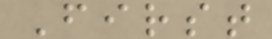First
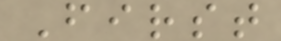First
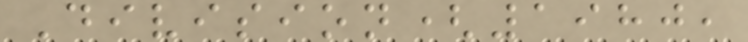Division(1980,
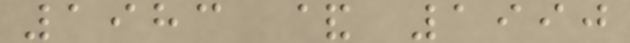1983 & 1990
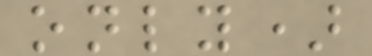only)
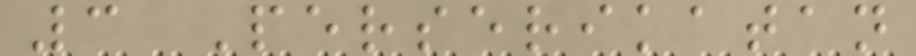3 Perserikatan
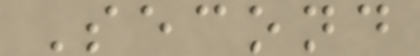Second
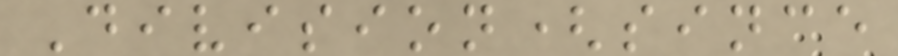Division(since
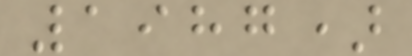1987)
